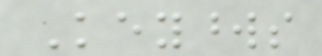Keywords
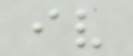iv
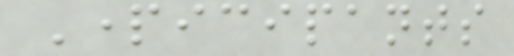Participants
